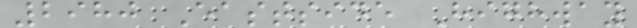2980 Eastside Highway
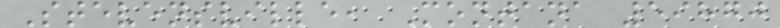Stevensville, Montana 59870
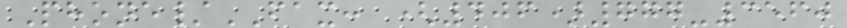Phone/FAX: (406)777-3560
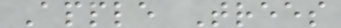Apple Trees
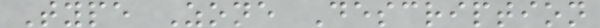Type Zone Description
